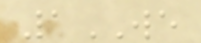1WE
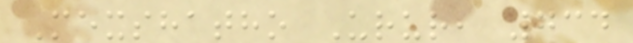Mexshatho Urur, 734
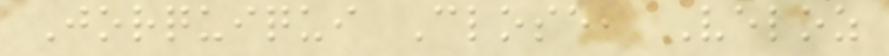Jorquiqui Close, Veloz
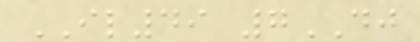IL49 7DJ
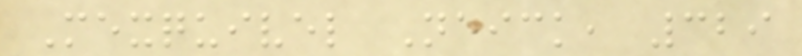Mexquivel Neick, 329
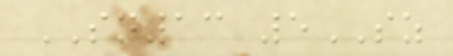SN13 5SZ
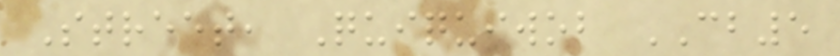Street, Quiquiwob CB5
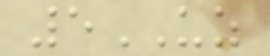5UZ
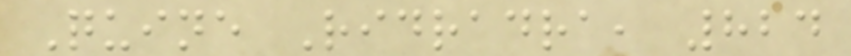Quine Ridradra, 824
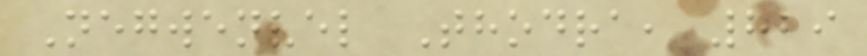Negwenvel Thodra, 829
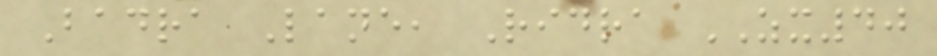Badra Lane, Ridra ZX40
